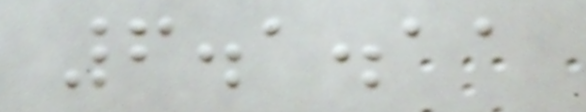6.1.11
